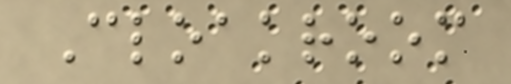Cloakroom
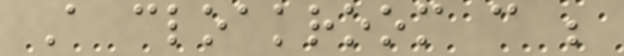A cloakroom can be
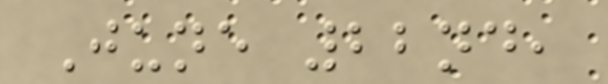June 22nd,
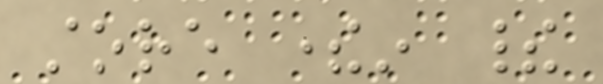store therein their
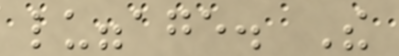luggage. The
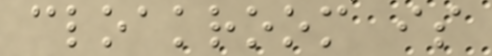cloakroom is
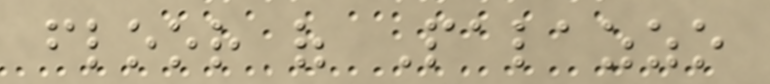floor of Palazzo
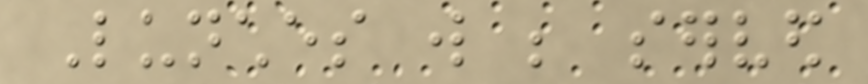Lunches will be served
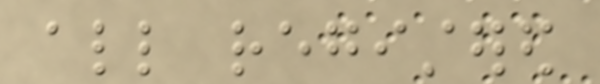all registered
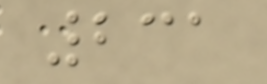231
